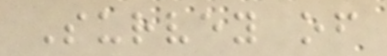Survey of
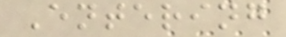Entering
